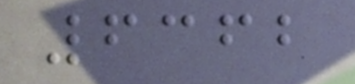6362
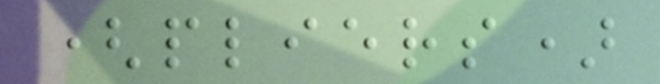(pliers)
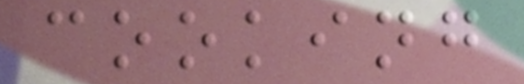cooking
